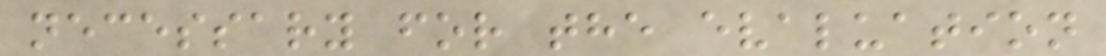necessary for the evaluation
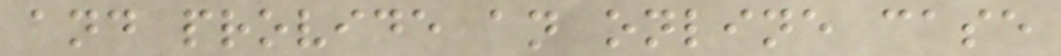and provide an online case
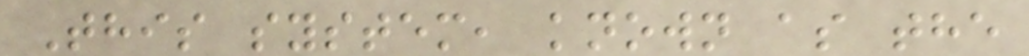This system, known as the
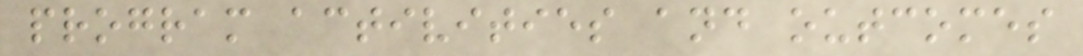program activities and outcomes
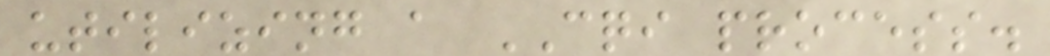utilizing a CQI process.
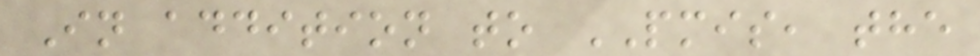In addition to PMIS, the
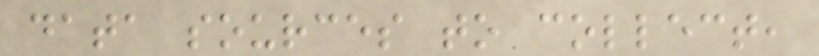data sources to collect,
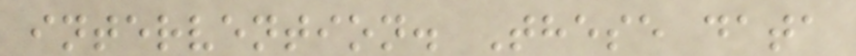intervention. These data
